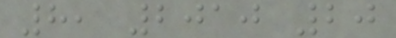8, 2010 20
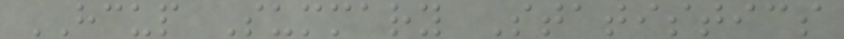HCUP Summary Statistics
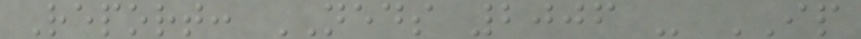Report: NEDS 2006 - IP
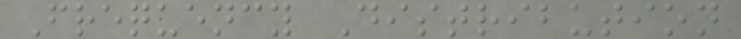Frequency Distribution
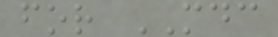for MDC
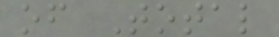of Total
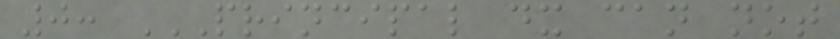0: PRINCIPAL DX CAN NOT
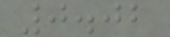0.02
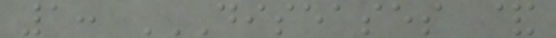1: DISEASES &
